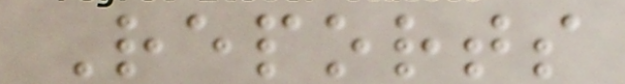Reports
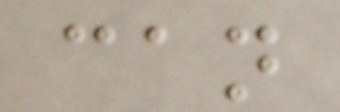can
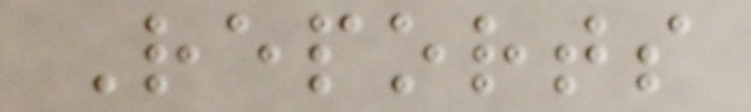Reports
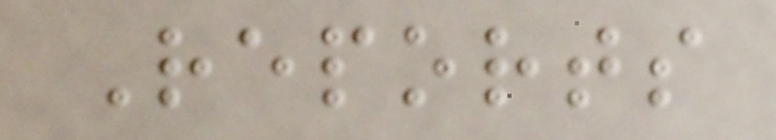Reports
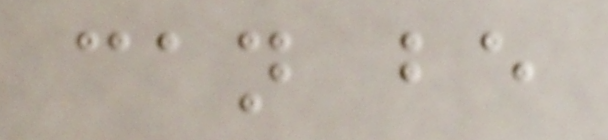can be
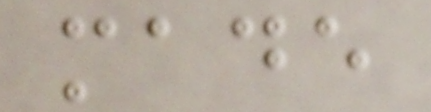made
